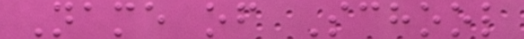Name of School
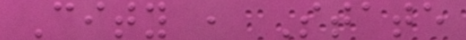City , State
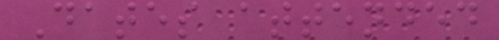Dates attended
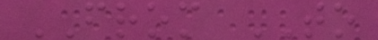FROM TO
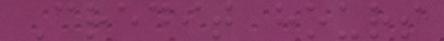Credit hours
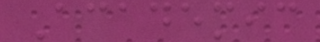Academic
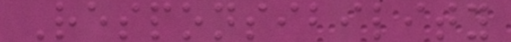Responsibility
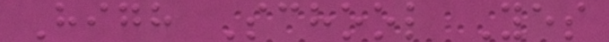High School Yes
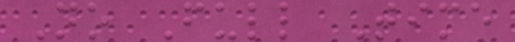No Full Time
